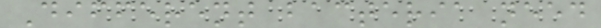Different bacteria need
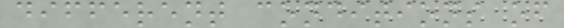different conditions of
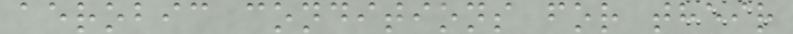aerobic conditions for their
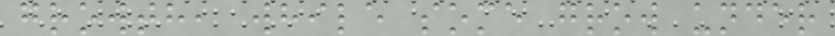growth, while some grow under
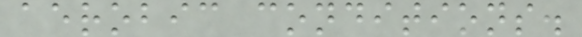aerobic conditions.
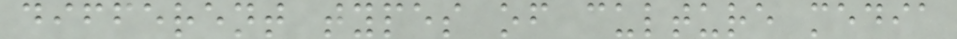different types of culture media
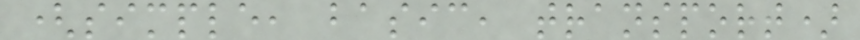(simple, basic, transport)
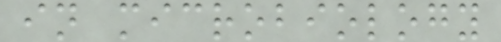in microbiology
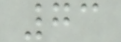73
